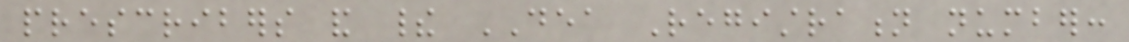prescribers and their DEA Registration number:
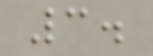3.
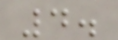4.
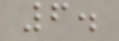6.
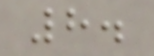8.
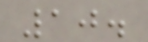10.
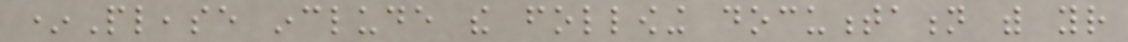*Please include the following documentation with your
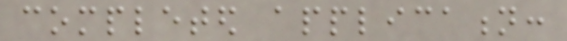completed application:
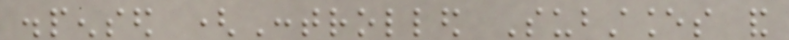dispensed (Controlled Substances and
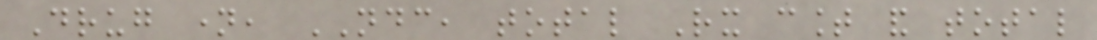Drug name, NDC, total Rx count and total
